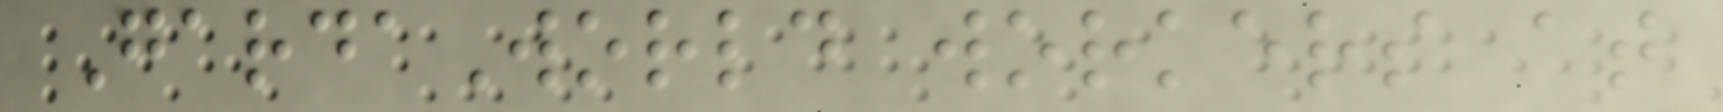GardaWorld workers at
